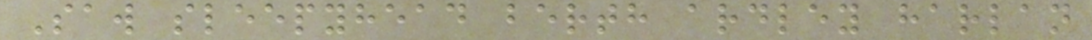Saw sleepyhead berth ardley harlan
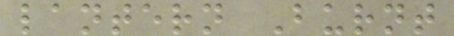lantern Burnt
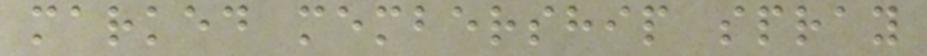marked membership spray
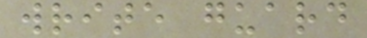write guard
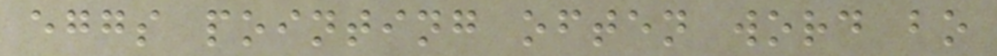eggs pointing often word bo
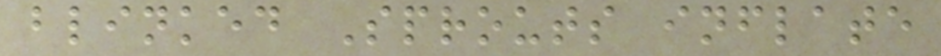blinked Sprouts inflate
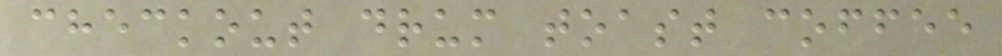checkout drum toast coffee
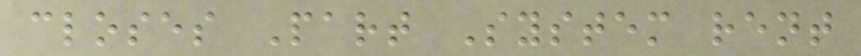closes Part System rent
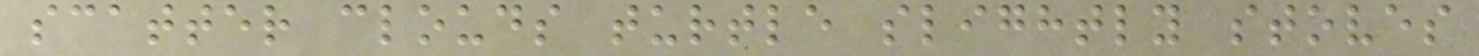scatter clouds turtle slightly stoves
